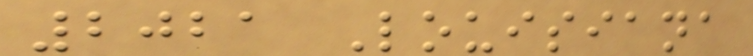2021 Louisiana
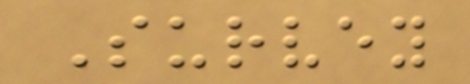Survey
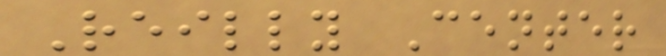Reilly Center
